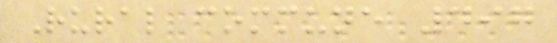Rural commune 497
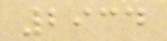2934
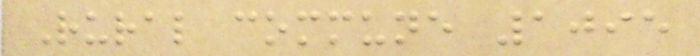Rural commune 1095
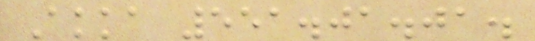Akka 551.01.01.
